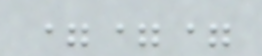===
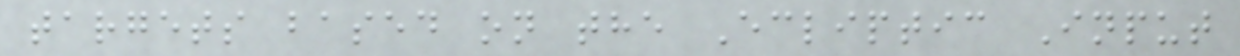targets based on the Ecliptic Input
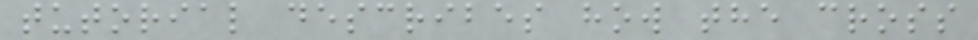tutorial describes how the cross
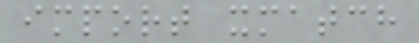import xmatch
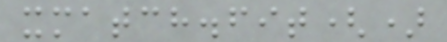xmatch.fit()
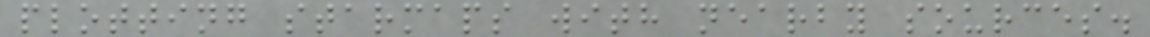plotting starmaps with nearby sources.
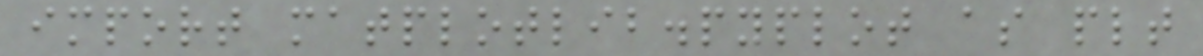import matplotlib.pyplot as plt
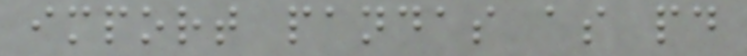import pandas as pd
